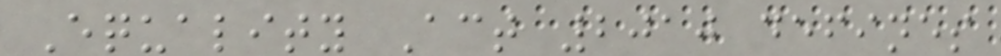Equality Act 2010 defines
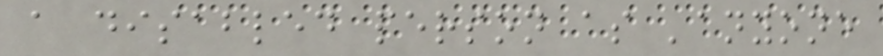a disabled person as 'anyone
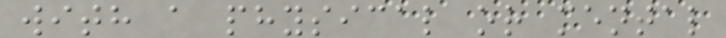with a physical or mental
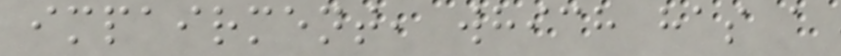impairment, which has a
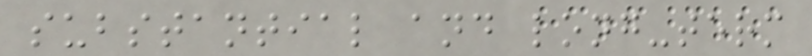substantial and long-term
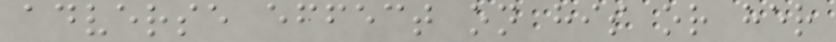adverse effect on his or her
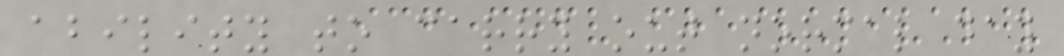ability to carry out normal day
